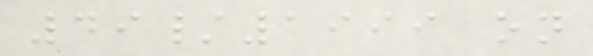49/1999 on
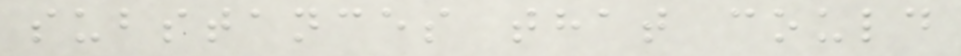substances that could
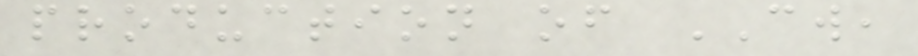production of CW,
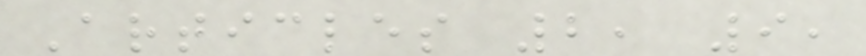Articles 2, 9,
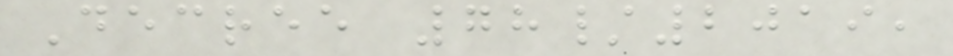Decree 78/2019,
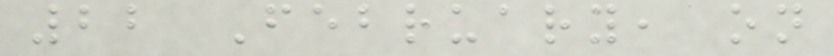22 February, on
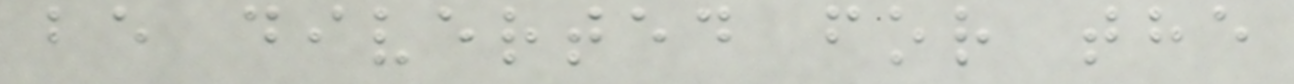be diverted for the
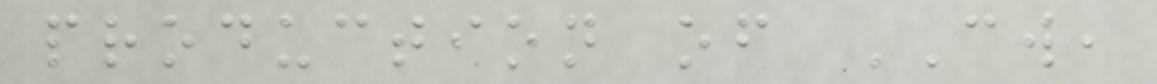production of CW,
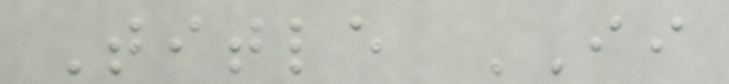Title II
